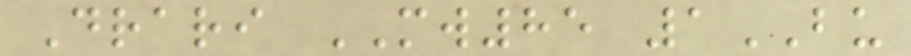Drari MW85 1BU
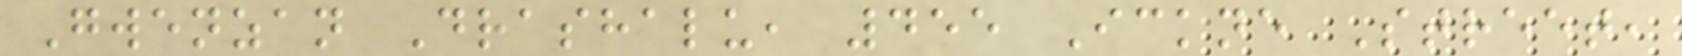Gwenzan Drashalu, 455 Ickne Street,
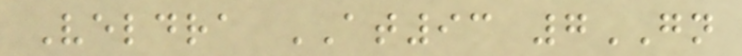Veldra AT93 7GN
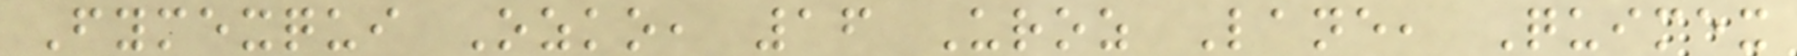Fymexqui Ozko, 16 Uroz Lane, Quimex
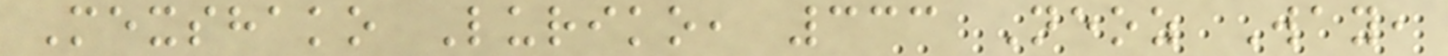Mexshako Luriko, 333 Neoz Way,
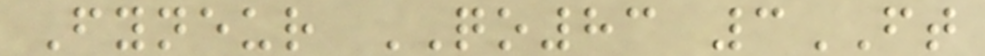Fyneur QO83 3FT
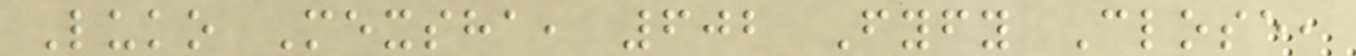Luko Mexsha, 602 Fyfy Close,
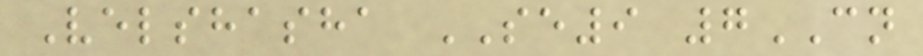Velshasha SE9 7CN
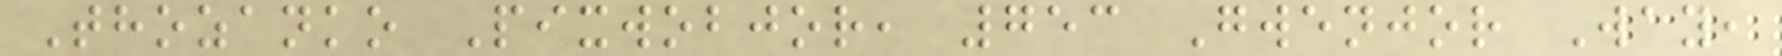Thozanko Pixwobjor, 753 Gwenjor Way,
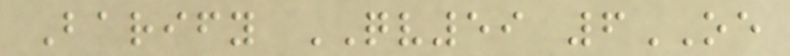Barify QV59 6OE
